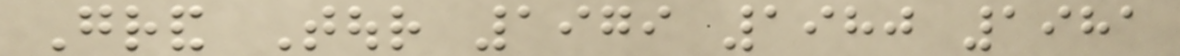Grand Tour 1979 1980 1981
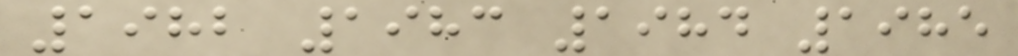1982 1983 1984 1985
